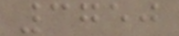3750
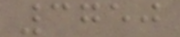3750
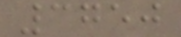3750
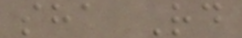sha Rd
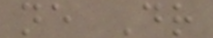ne Dr
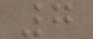7
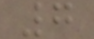7
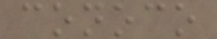conoco
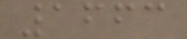1663
